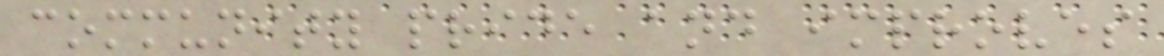community pride and improves
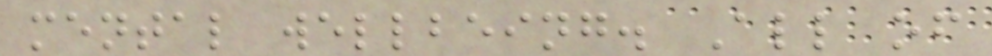mental wellbeing. All of
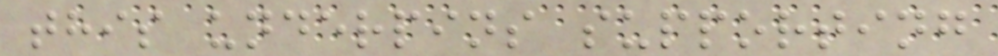this underpins supporting
